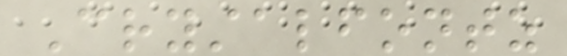Crystalfontz
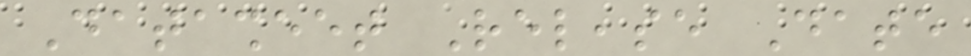Datasheet Release Date
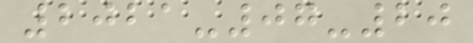2021-07-20
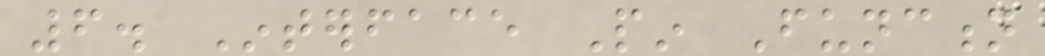6. Interface Pin Function
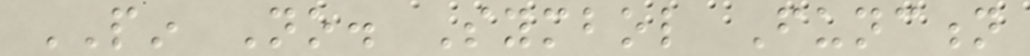PIN No. Symbol Function
